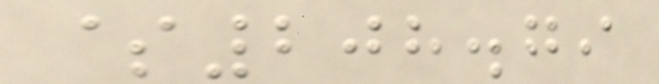$208.79
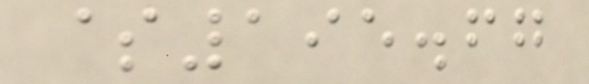$195.67
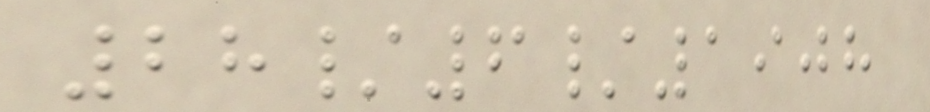28/6/1908
